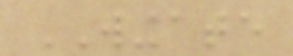WINGATE
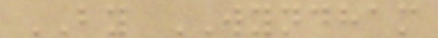BY WYNDHAM
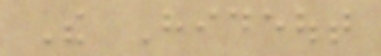The Hideout
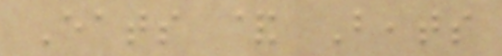Eats & Beats
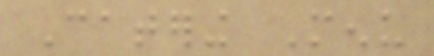Catering Menu
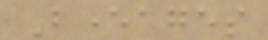Beverages
